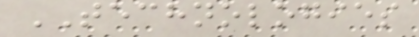TECHNOLOGIES
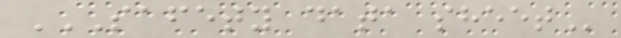SAFETY DATA SHEET
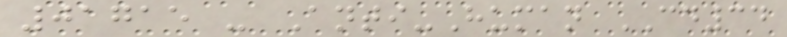01715 - Anti-Human CD34
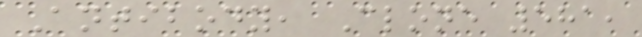Antibody, Clone 581,
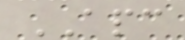APC
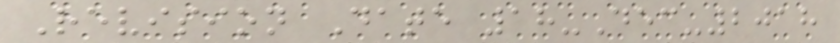Revision Date 18-Dec-2018
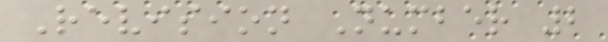Revision Number 2
